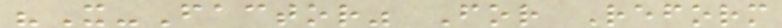"X-Factor" For Reform
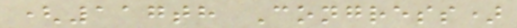(117th Congress)
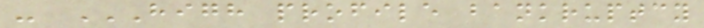- HIGH PROFILE BANKRUPTCY
